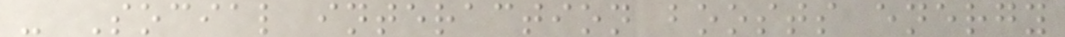- Social interaction boosts energy
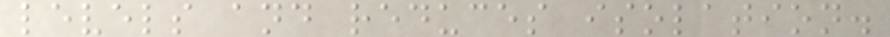levels and reduces isolation.
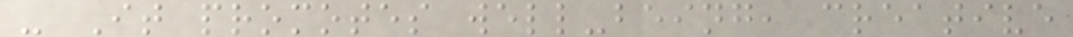- It promotes well-being, creative
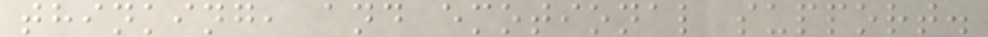thinking, and emotional support.
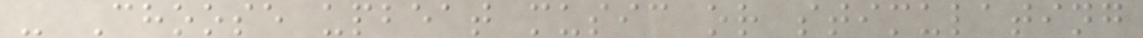- Choose upbeat music or stimulating
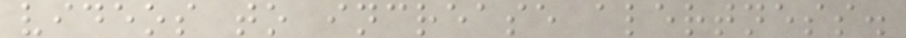videos to increase alertness.
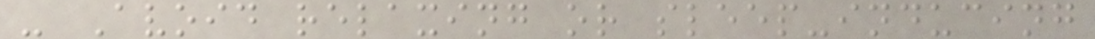- Avoid relaxing or sleep-inducing
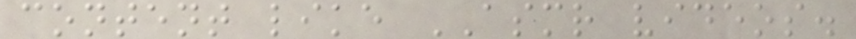content like ASMR videos.
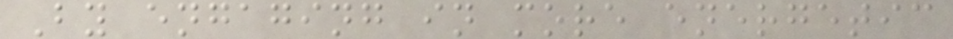By engaging in more energetic
